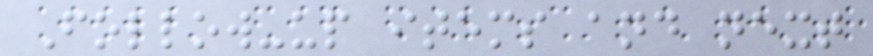Follow-up items and next
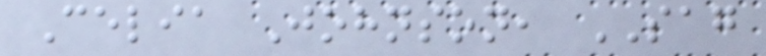Celia Johnson, SAG
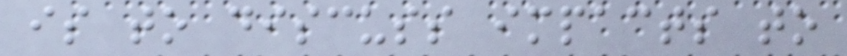is to discuss impacts to
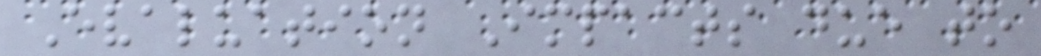Evaluation Impacts due to
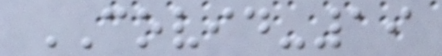COVID-19
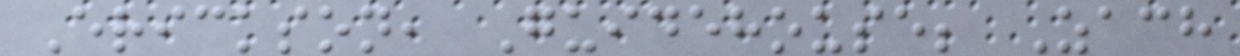Erickson, Guidehouse; Zach
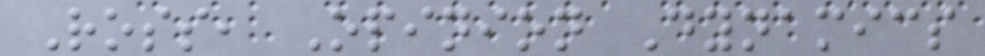Ross, Opinion Dynamics
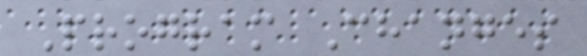Program Changes
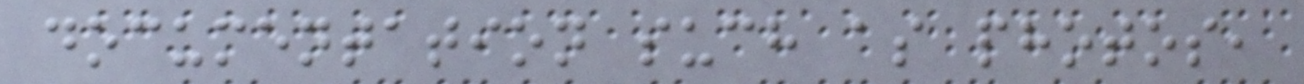documentation such as photos,
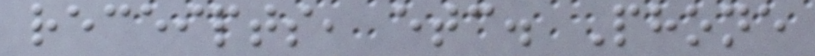receipts, etc. Phone
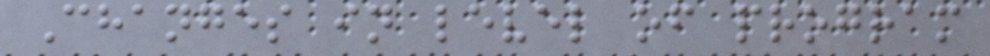Changes in level of program
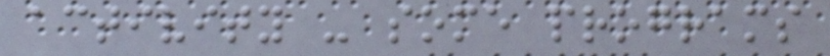activity - some programs
